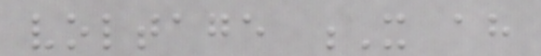voltage X ah
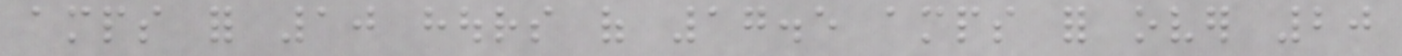amps for 10 hours of 17.5 amps for over 20
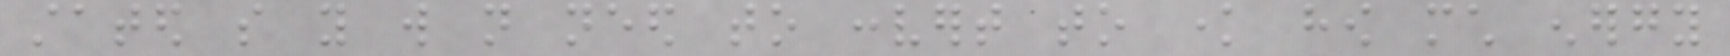stated so you will not need to convert to know how much energy
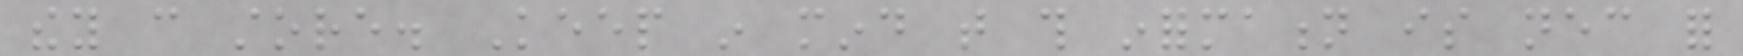they can store. Keep in mind that this information is necessary for
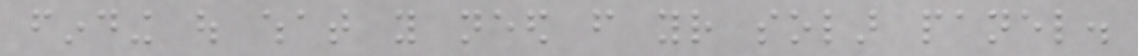finding out what you need from your solar panel.
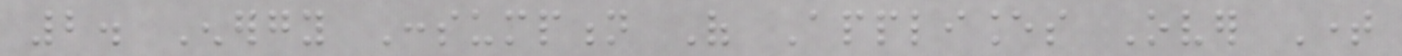2. Energy Consumption Of Appliances Over Time
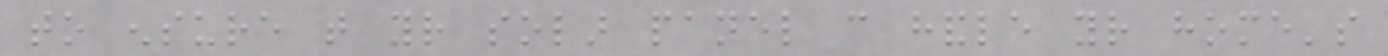to ensure that your solar panel can handle your home's
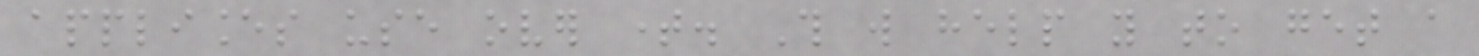appliances use over time. This will help you to get a
